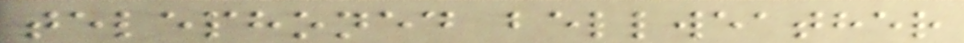telephoned bellweather
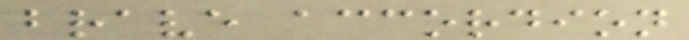brave accordion
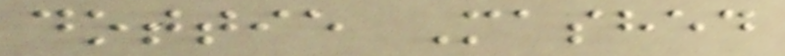dottie Mashed
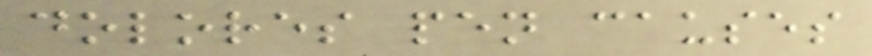dolores pen causes
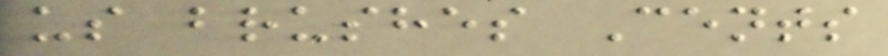us brushes Cents
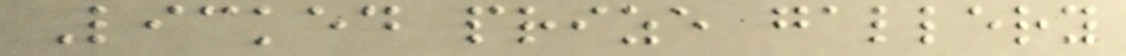Licked prize gallery
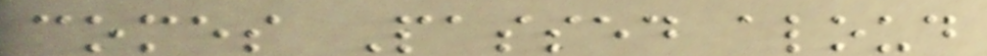comes Passed aloud
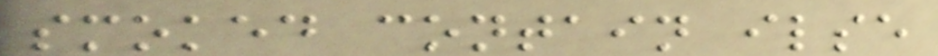smoked contain ilse
